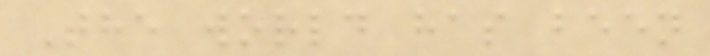The world has been
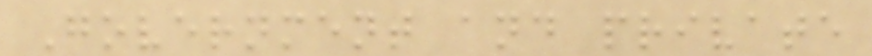Government and private
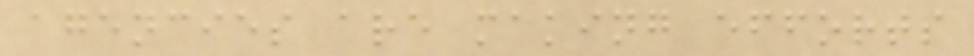agencies are making efforts
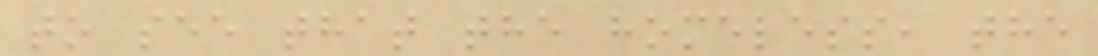to see that the homeless, the
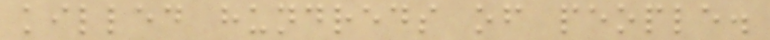killed hundreds of people.
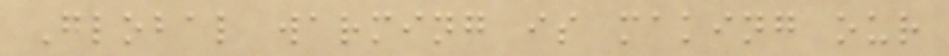Global warming is making our
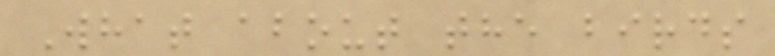What about the birds
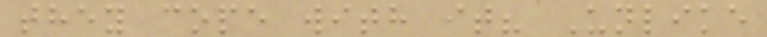they cope with it? Unlike
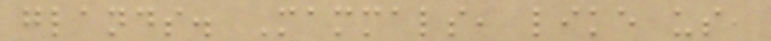glands. Mammals, like us,
